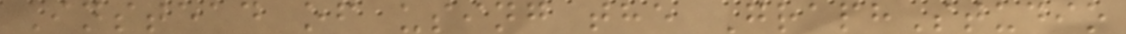Instead of using the GraphStudio
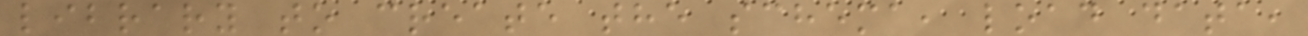library to create the schema, load data,
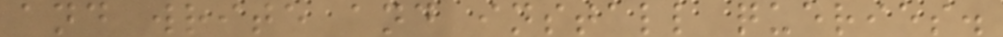and write and install queries.
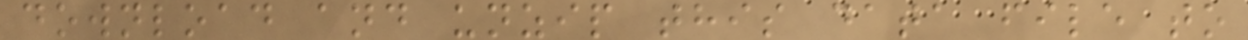download and unzip this data file to
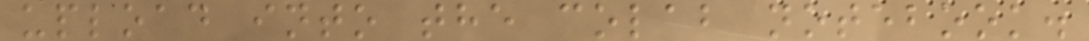upload into the colab notebook.
